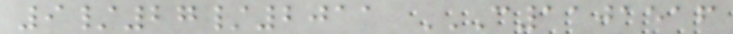9/27/2011 C1101516
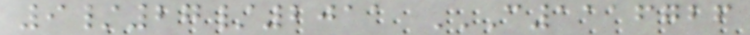9/27/2011 C1116726
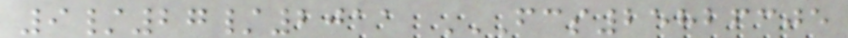9/27/2011 FCS25826305
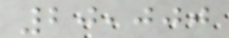20,000
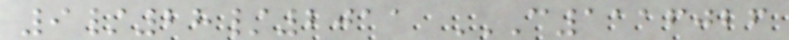9/28/2011 C1116026
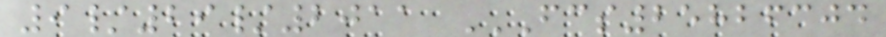9/29/2011 FCS25826304
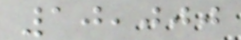10,000
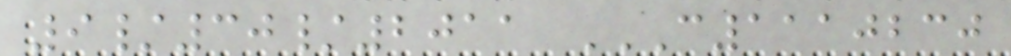9/30/2011 C1110230
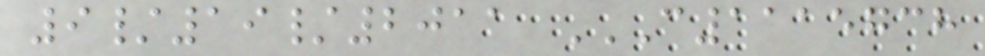9/19/2011 C1115738
